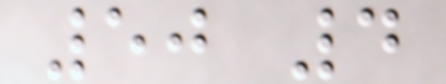50 4
